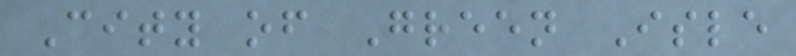City of Green Isle
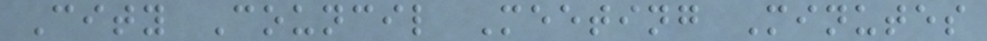City Council Meeting Minutes
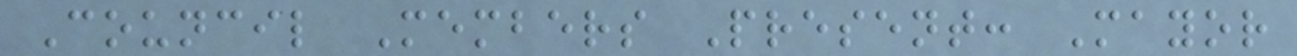Council Members Present: Mayor
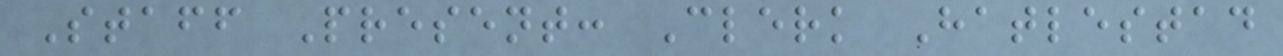Staff Present: Clerk Hatlestad
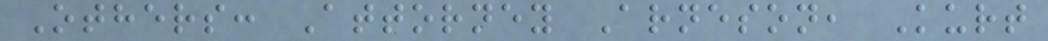Others: Attorney Arneson, Kurt
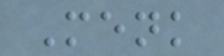Menk
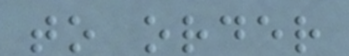to order
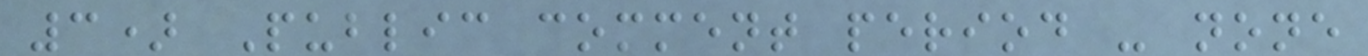3) Public comment period - none
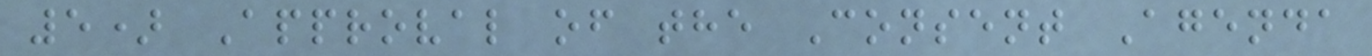5) Approval of the Consent Agenda
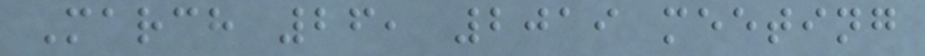March 26, 2019 meeting
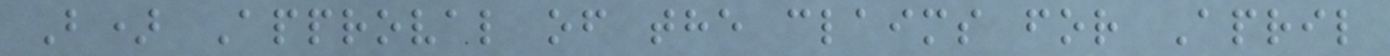B) Approval of the claims for April
